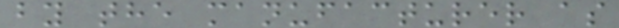by the manufacturer as
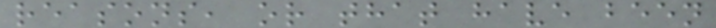reasons, or that have been
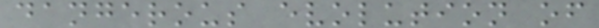dangerous evolution of
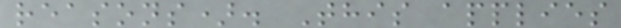reasons). This applies
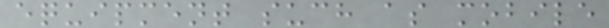equipment such as mobile
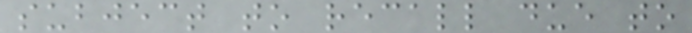subject to recall due to
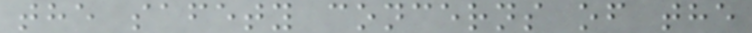the safety concerns of the
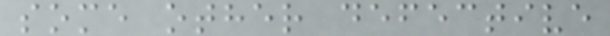some other defective
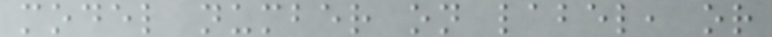model number on label, or
